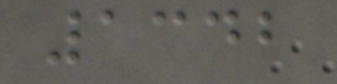1342
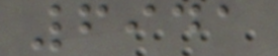6941
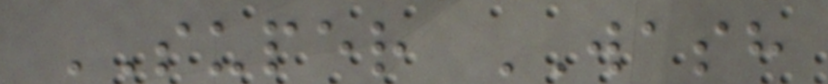SUPER WASH
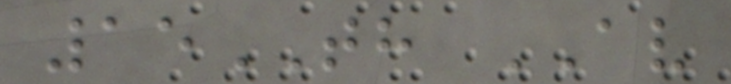15TH AV
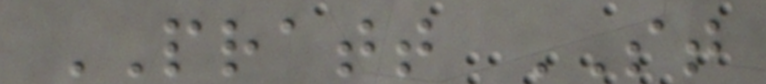PRATT ST
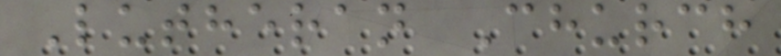Lutheran Church
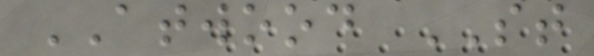ATWOOD ST
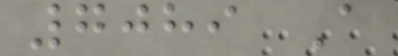7089 A
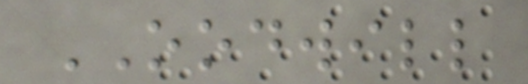OODWILL
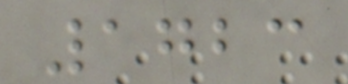1723
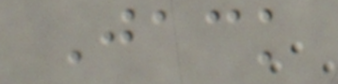Jack
